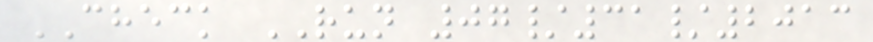CHECK RUN 07/31/2013
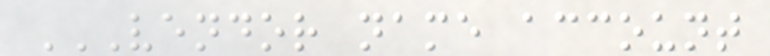VENDOR NAME ACCOUNT
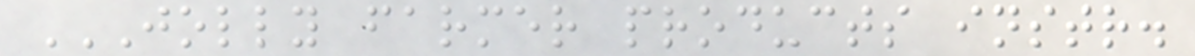JOLLY FARMER PRODUCTS INSTR.
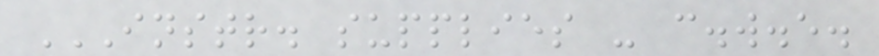INSTR. SUPPLIES - C.W.E.
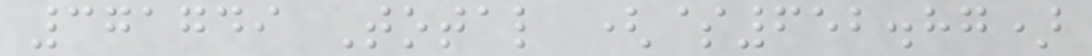371749 Total ($652.87)
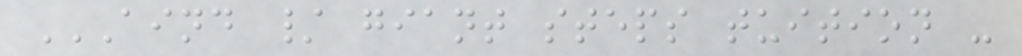AIND / GIANT STEPS TUITION -
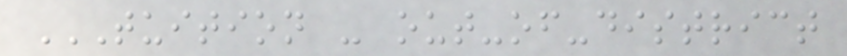TUITION - OUT-OF-DISTRICT
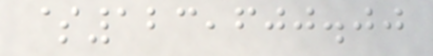$123,600.00
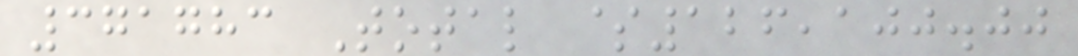371783 Total $126,100.00
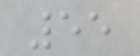55
